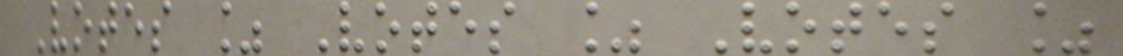Votes % Votes % Votes %
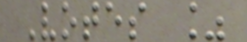Votes %
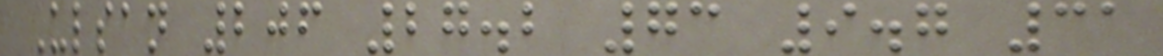Ulsan 206 27.2 73 9.7 31
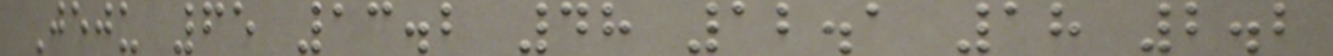Jeju 65 13.2 48 12.1 18 2.2
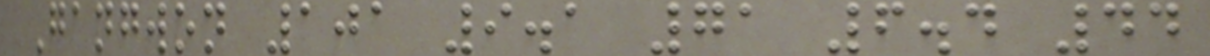Gangwon 101 9.1 71 6.4 44
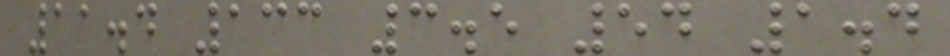11.4 133 3.5 54 1.4
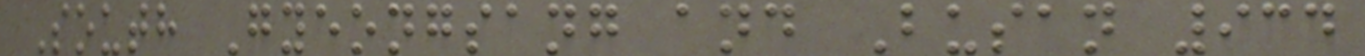South Gyeongsang and Busan 934
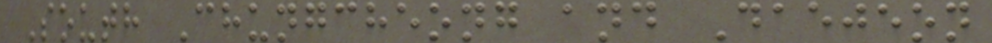South Chungcheong and Daejeon
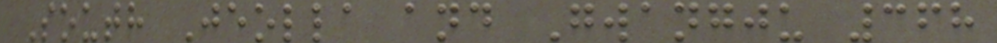South Jeolla and Gwangju 368
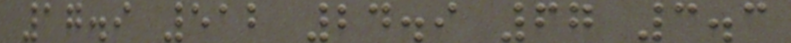17.9 512 24.9 67 3.3
